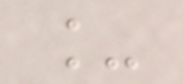_
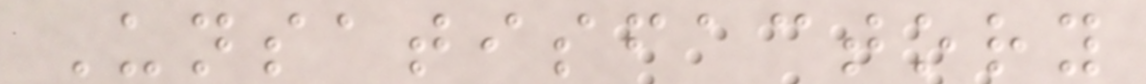Unsatisfactory
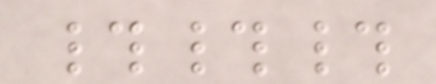###
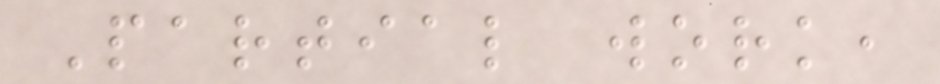Partial work,
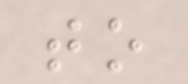to
